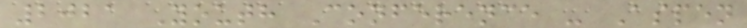2021 Youth Conference - Aspen
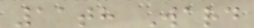11th Ward
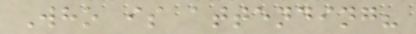Who is attending?
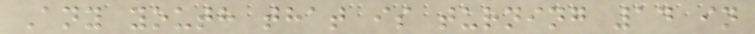Any youth that is turning 14 in
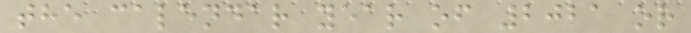the calendar year of 2021 or
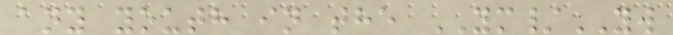any youth in the YM/YW
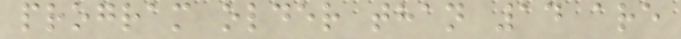program older than 14 are
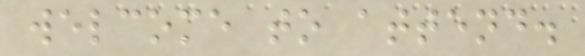welcome to attend.
